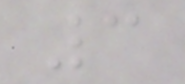3
